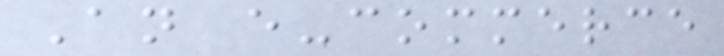An e-commerce
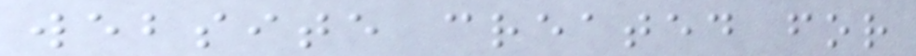website created for
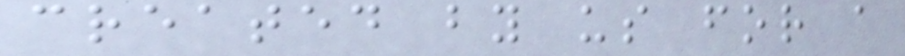created by us for a
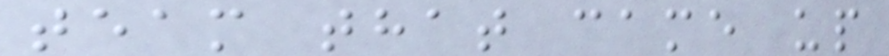team that came up
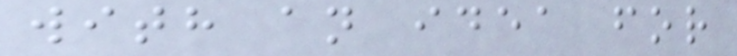with an idea for
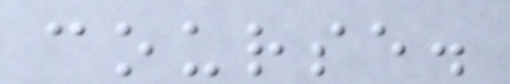course.
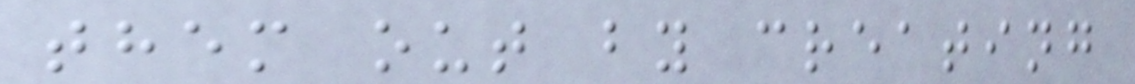them out by creating
